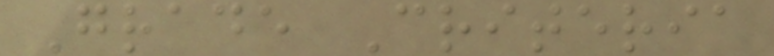Grade Criteria
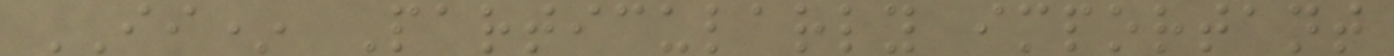II* Particularly important
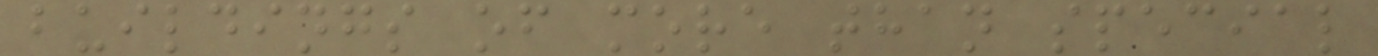buildings of more than special
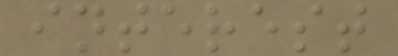interest
